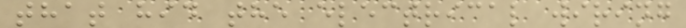that hid the electrical wiring
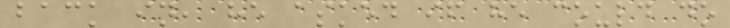back in, he asked if he could do
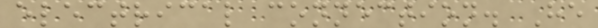electrical connection. He
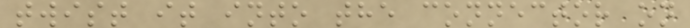twist it into the connector on
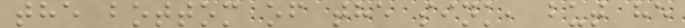the bottom of the sink, but he
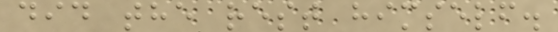did the rest himself.
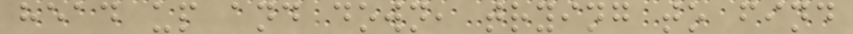head up and down, trying to find
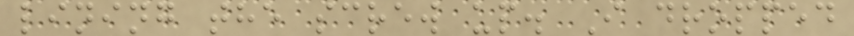lining the screw up. I dropped
